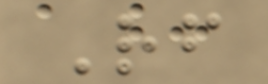Rf
